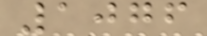1076
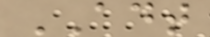ADT
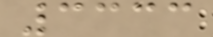3333
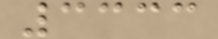3333
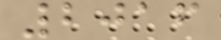2016
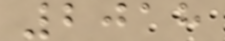2018
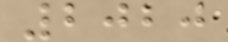2020
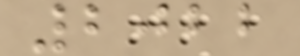2022
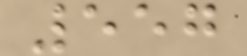557
